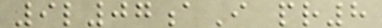9l07aI pr8
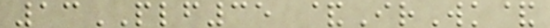13PLF35 &IrWk&
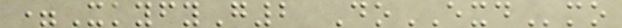=XkyfyG2 DoEXDmo
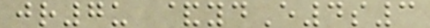jr7u &ydE4s3
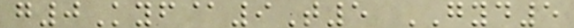g0Kyf@9T5 GYD5
